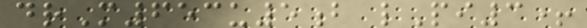drM653u5b lPi3+
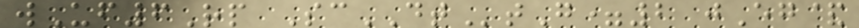wUf6Rp ScDTtG=2 jEg&
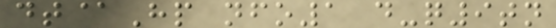dt@Hp nfo1 d-q9tn
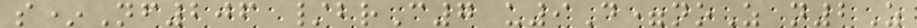s*Nf206 /brC7 u9D=noZ n2Z
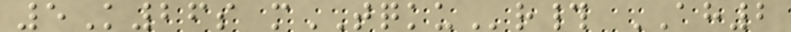5K26s mTQKUr# AH2
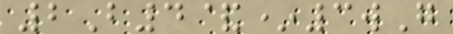2B4&*3wG
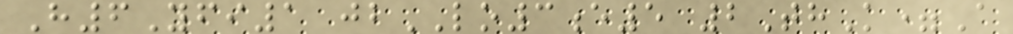H6Yfi1 jbLO3e5 2ThK=A
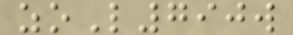zoL790w
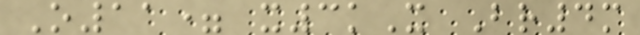O11= x3kX Br4m
